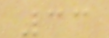33
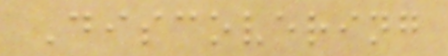Discovering
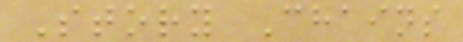Story Chains
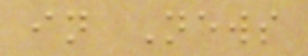in News
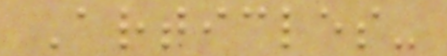Articles-
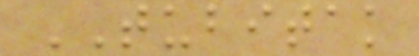TUBITAK
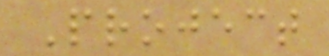Project
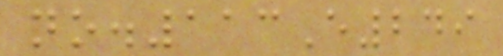no.113E249
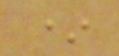*
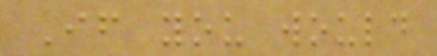If you would
